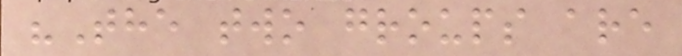"The two groups are
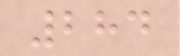284
